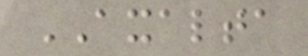AXALTA
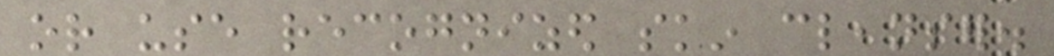or use recognized skin cleanser.
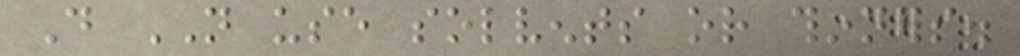Do NOT use solvents or thinners.
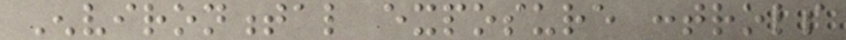Environmental exposure controls
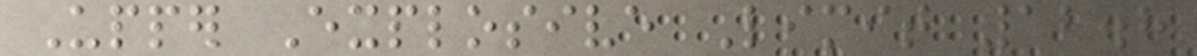Upper Explosive Limit 12.8
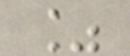%
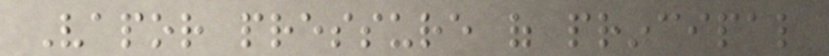Vapor pressure of principal
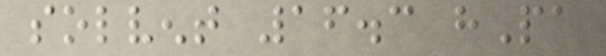solvent 16.3 hPa
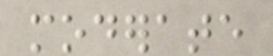moderate
